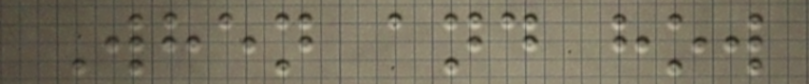When and how
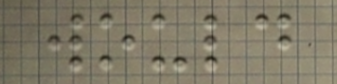would
